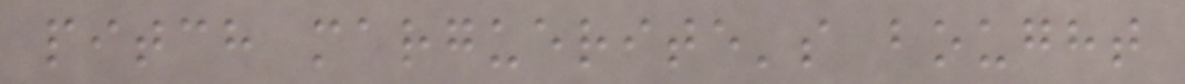pitch marguerite's bought
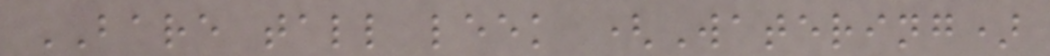BARE tall leek (Watering)
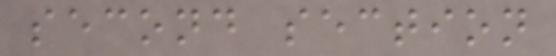second section
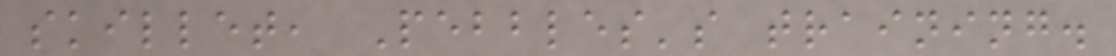skillet, Pebbles's training.
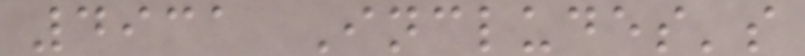4931 Includes's
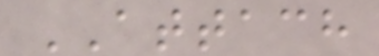ATTACH
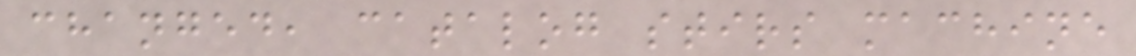changed, catalog stirs machine
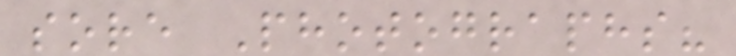sore Photographs?
